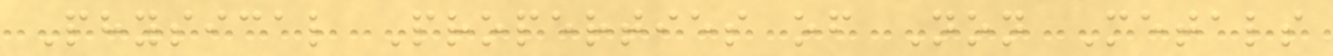Physical Properties of Non Metals
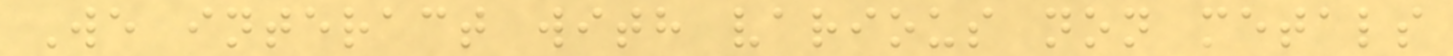We interact with various non metals
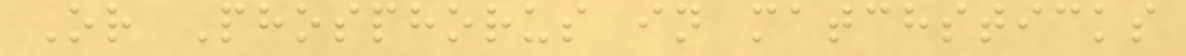Or Phosphorus in matchsticks
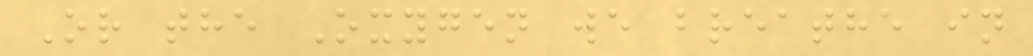Or the Oxygen we breathe in
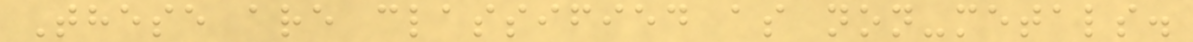These are classified as non-metals.
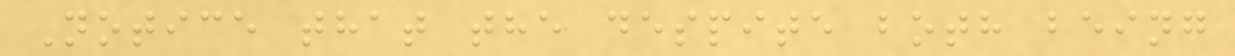Notice that the despite both being
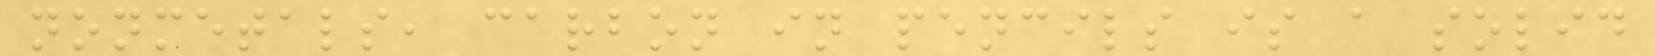nonmetals, carbon in pencils is a solid
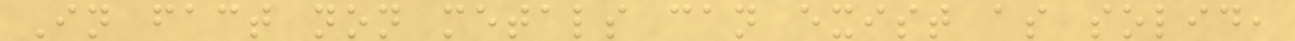In fact non metals can exist as solid,
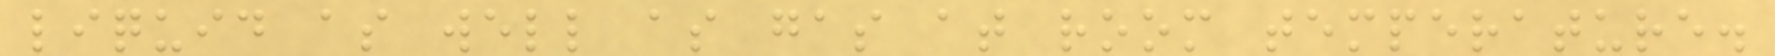liquid as well as gas at room temperature.
